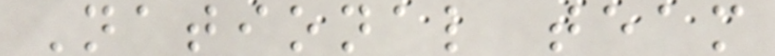National team
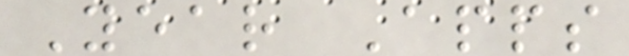Year Apps
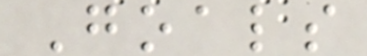Goals
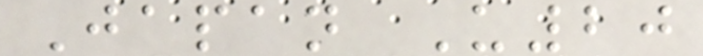Japan U20
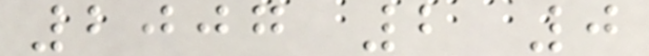2007 2 0
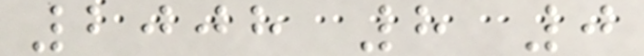2008 8 0
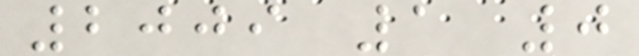2009 1 0
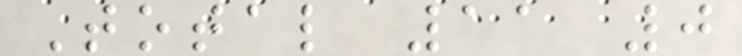Total 11 0
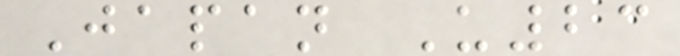Japan U23
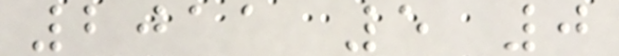2011 5 0
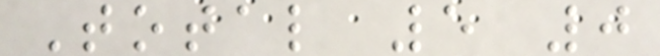Total 5 0
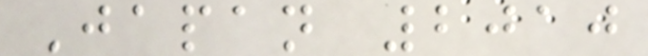Japan 2010
